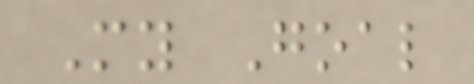My Goal
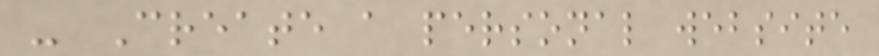- Create a personal website
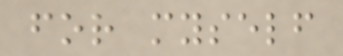for myself
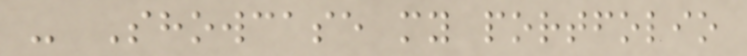- Showcase my portfolio
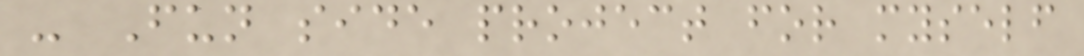- Fun side project for myself
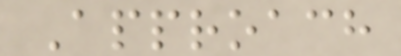Approach
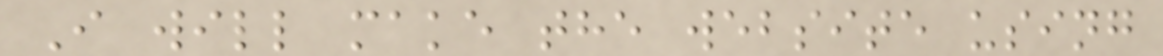I will make the website using
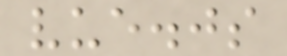vue.js
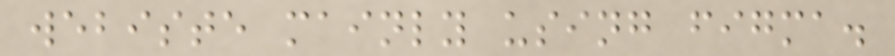webiste mainly using figma.
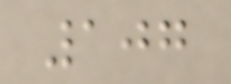107
